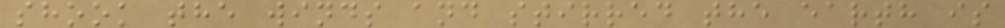shook the winds and stirred the earth is
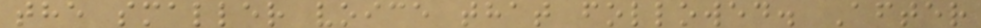the smaller voice that followed. After
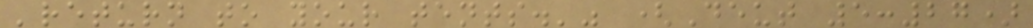'return to your tents.'" (Deut 5:27)
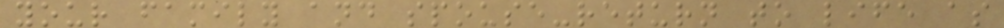your family and spouse-return to life as
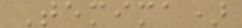Temima)
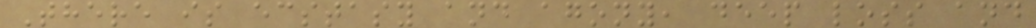There is ecstasy and agony, deep loss and
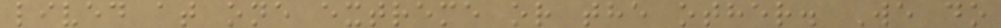lived at one extreme or the other. We do
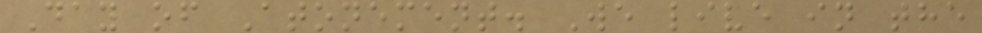Day of Atonement. We live in the
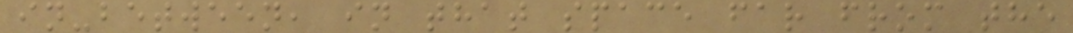in-between, in that space far from the
